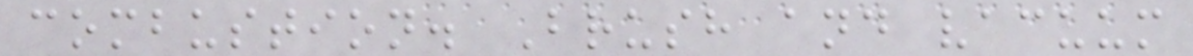combustion. Brush and vacuum
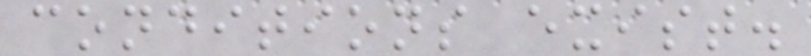conditions exist.
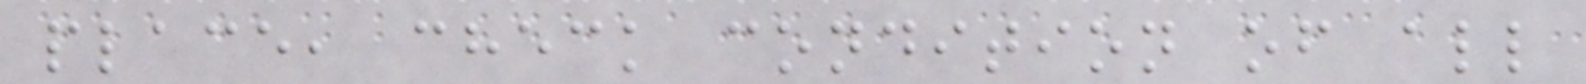place, check condition of all
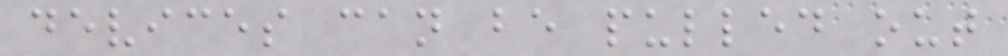devices can be pulled out
